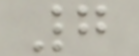7
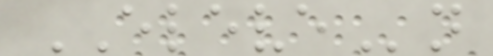ELEVEn
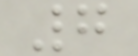7
